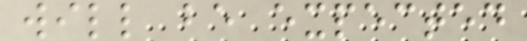will be expected
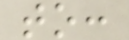to:
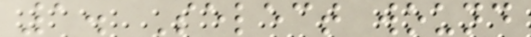1. Select wound
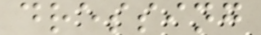dressing
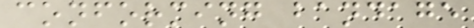conforming bandage
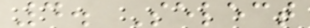4. Select
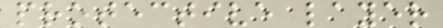protective layer
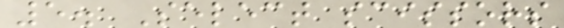5. Select scissors
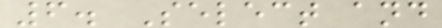6. Select and
